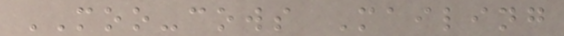MOO-cows Mailing
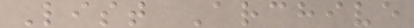List Archive
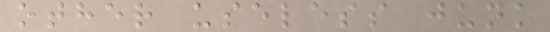other useless junk
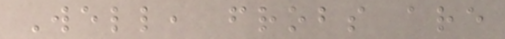Well, frobs are
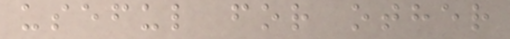useful for other
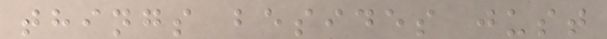things besides just
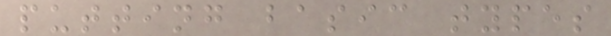putting basic types
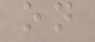on
